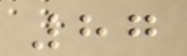87
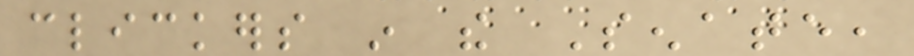clickers in the Senate,
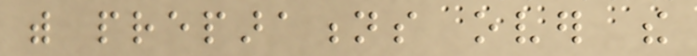with preparations over the
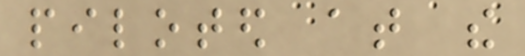piloted at the
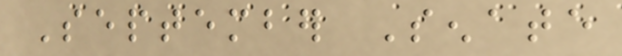September Senate
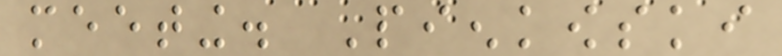meeting. Pienkowski
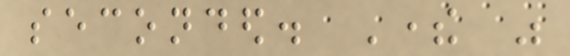seconded. There was
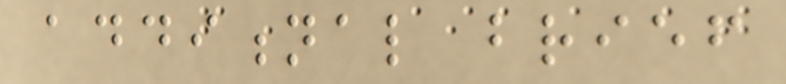additional brief
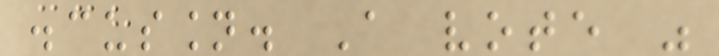discussion. A vote was
